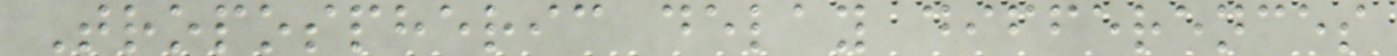Tropospheric delay differences
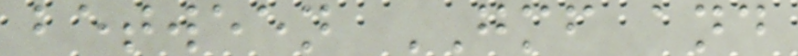between GMF and
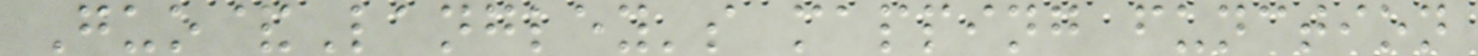Guo&Langley's mapping function
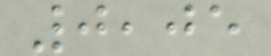0,05
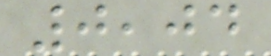0,04
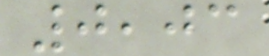0,03
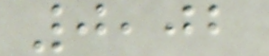0,02
